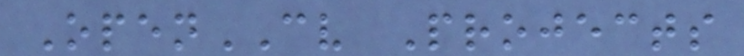OpenCV Projects
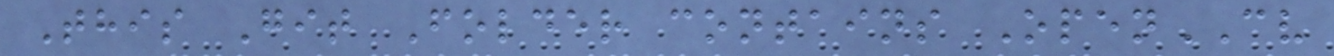This Git Folder contains OpenCV
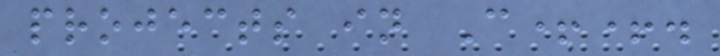projects in C++.
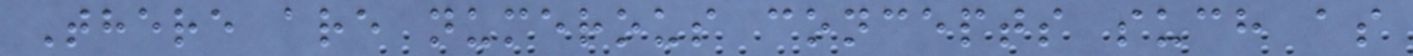There are numerous concepts such as
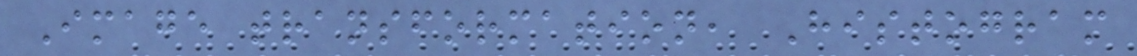Image transformation, Histogram
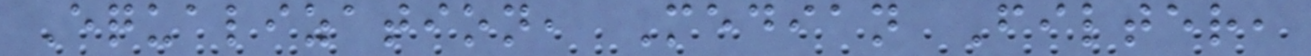Equalization, Median Filter,
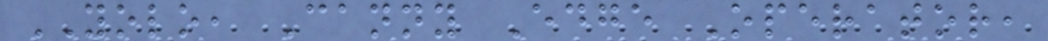YOLO, Canny Edge Operator,
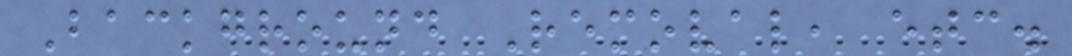Background Removal, etc.
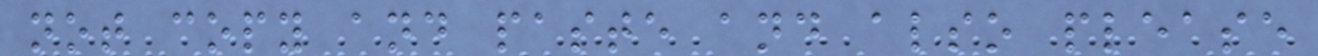not copy and paste and also please
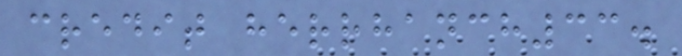credit herrhanch33.
